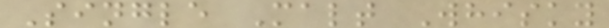Single Malt Whisky
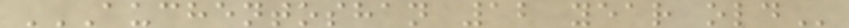AUCHENTOSHAN 12 YEAR OLD
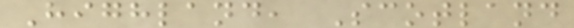Highland, Scotland
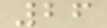26
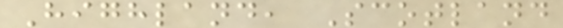Highland, Scotland
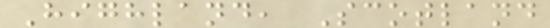Highland, Scotland
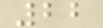22
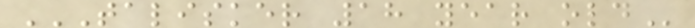TALISKER 18 YEAR OLD
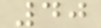40
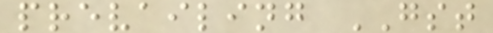prevailing GST
